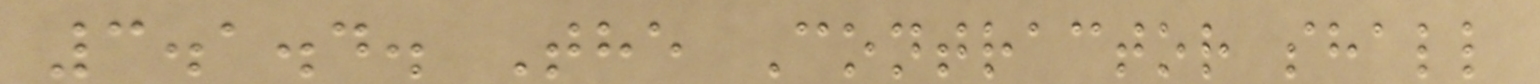3.1.4. The Contractor shall
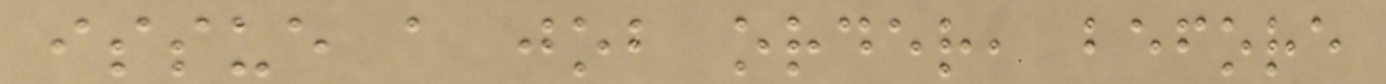issue a job order, before
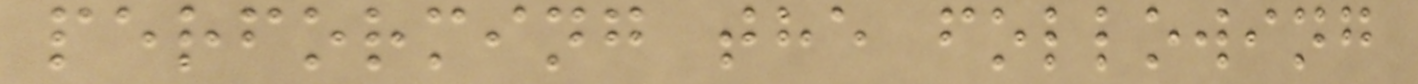performing the following
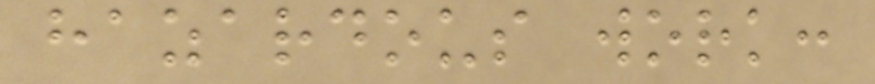hazardous work:
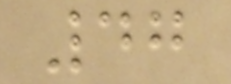47
